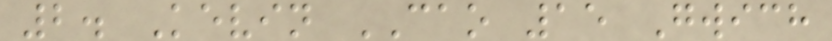2. Kevin CAO 15 Gwich
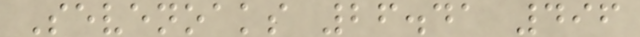Sevenoaks 26.41 496
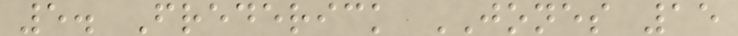5. Frederick JONES 15
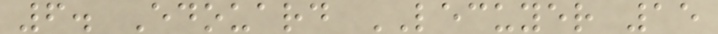6. Edouard LECUYER 15
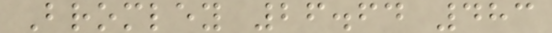Bromley 26.64 483
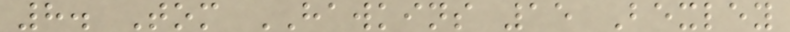8. Tom HAWKINS 15 Bexley
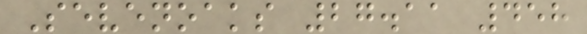Sevenoaks 27.11 458
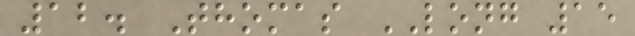12. Thomas LONG 15
